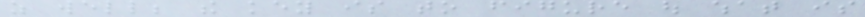as well; the key is to figure out what is
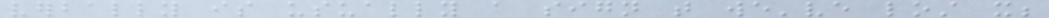verbally is usually a sign that we've lost it;
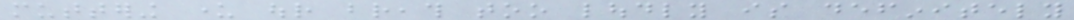muttering under our breath too loudly is definitely
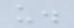us.
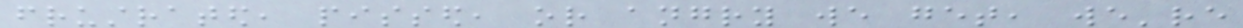frustrated, pissed, or angry we get, we're
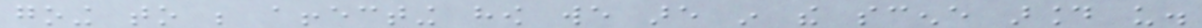going to be affecting how we are in the scene around us.
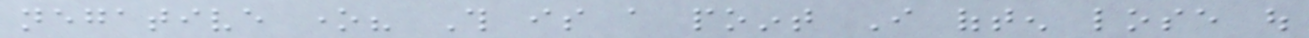negative one? This is a point I often lose out
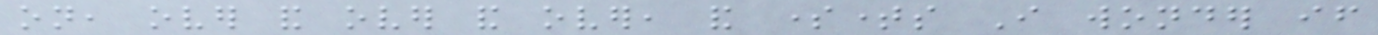on, over and over and over, and sometimes I wonder if
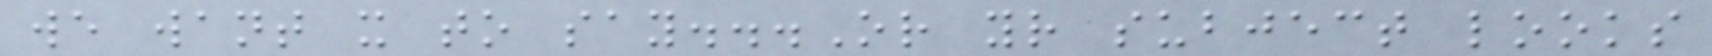we want it to say...Or your subject looks
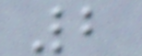2
